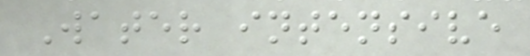Water intensive
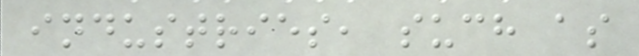industries, such as
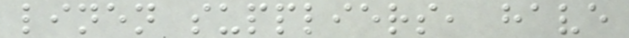linen suppliers, have
